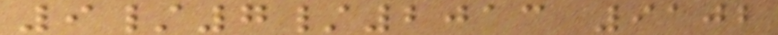9/7/2013 9102
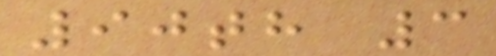90th 3
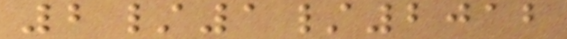2/1/2012
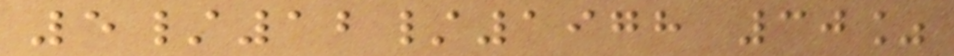5/12/1978 30%
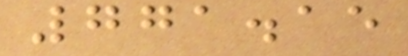771.15
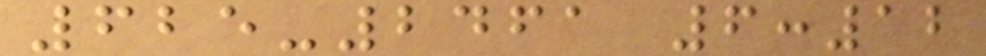625-2461 6:12
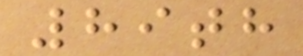89th
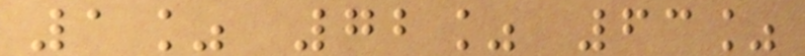1% 72% 63%
